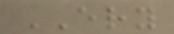ERY
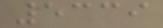5339
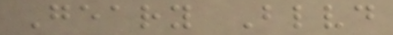Geary Blvd
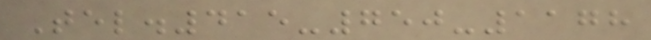Tel.415-750-1178
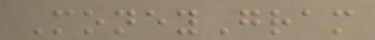MoneyGram
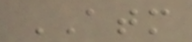ATM
